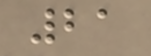21
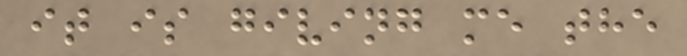it is giving me the
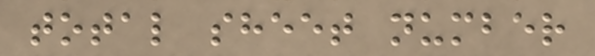total sheet number
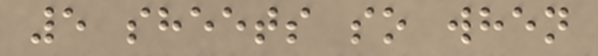5 sheets so when
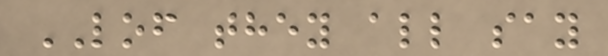LOF they all say
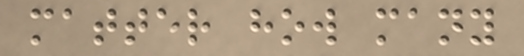matter how many
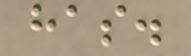has.
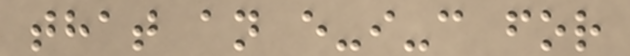that an e-i-c for
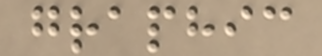graphic
